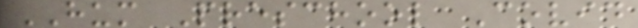HUM Preschool Covid
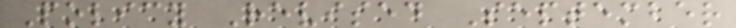Policy Revised September
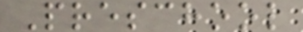Preschool
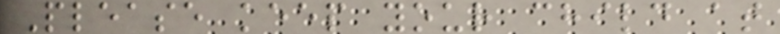Please keep your child at
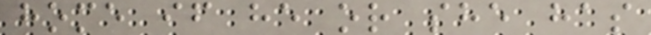home if he or she has
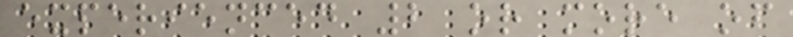experienced 2 or more of
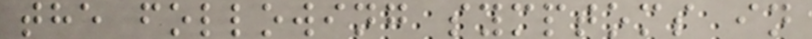the following symptoms in
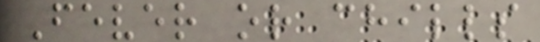Fever or chills
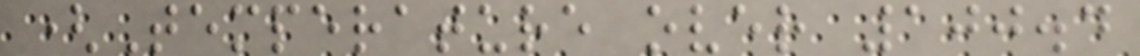(Temperature over 100.4
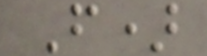F)
